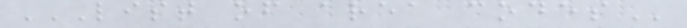LIST OF AREA CODES
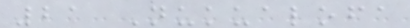21 Nukualofa
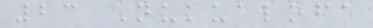23 Nukualofa
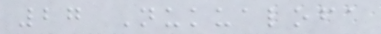27 Nukualofa
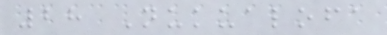28 Nukualofa
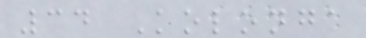34 Kolonga
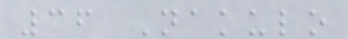36 Nakulo
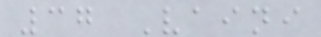37 Vaini
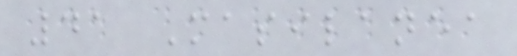41 Masilanea
